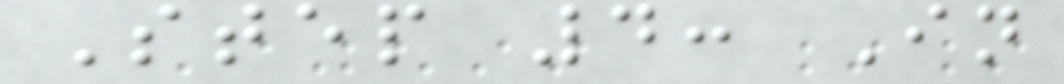Step 4: In
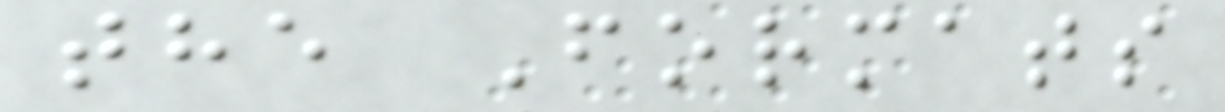the Formats
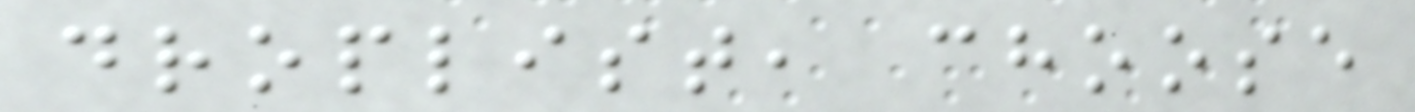droplist, choose
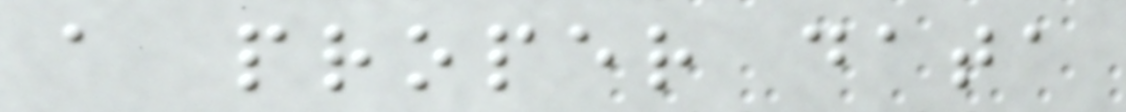a proper data
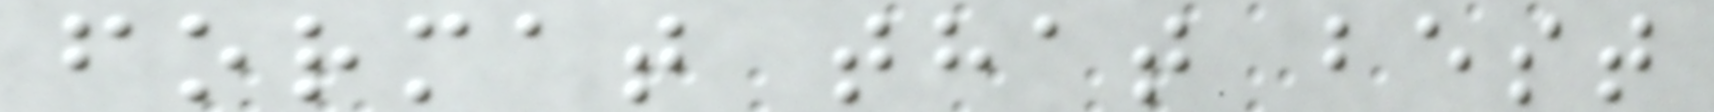format that best
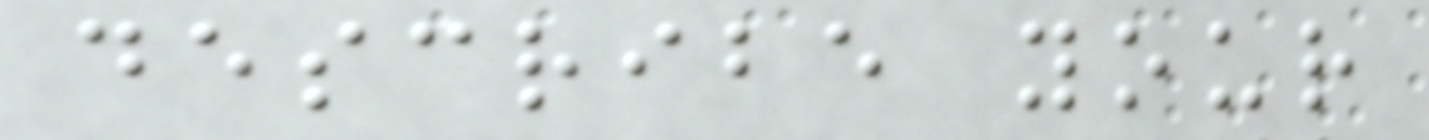describe your
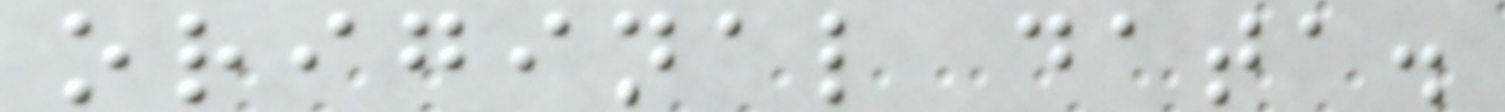original data.
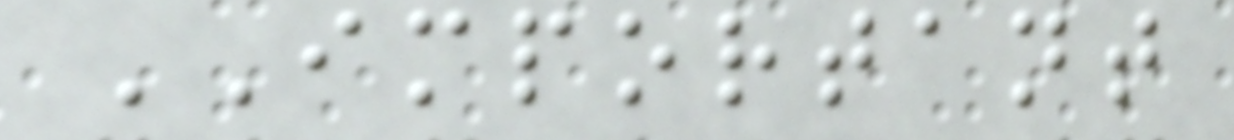IMPORTANT
